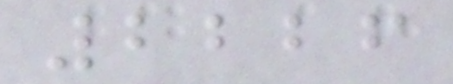2226
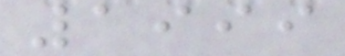1999
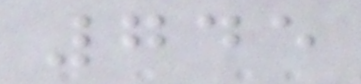745
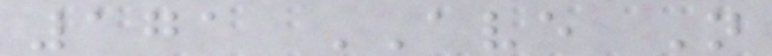171 AVE N
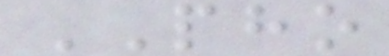PHO
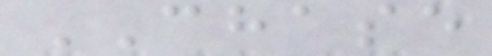CHASE
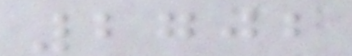2702
